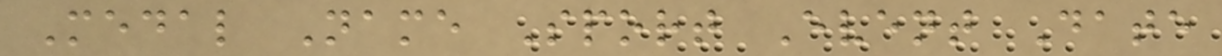Medal Name Sport Event Date
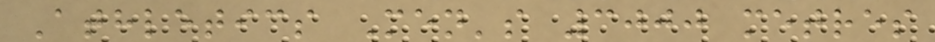Athletics Men's 3000 metres
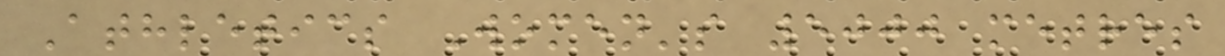Athletics Women's 5000 metres
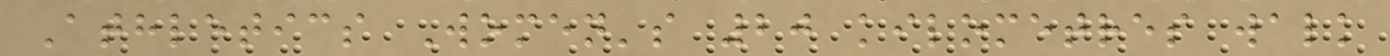Athletics Women's 20 kilometres walk
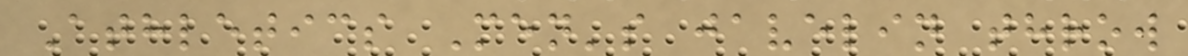Athletics Men's javelin throw
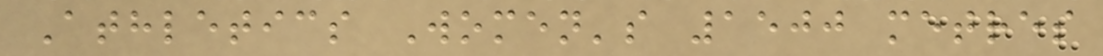Athletics Women's 1500 metres
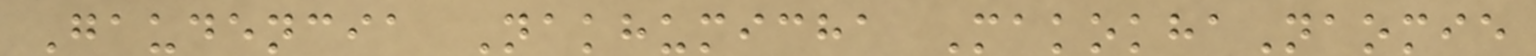Gaudencia Nakhumicha MakokhaNaomie
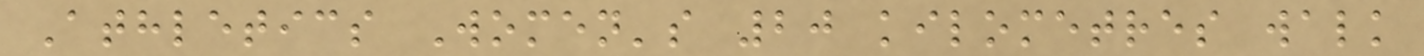Athletics Women's 20 kilometres walk
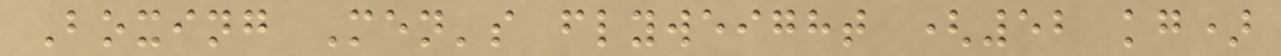Boxing Men's flyweight (52 kg)
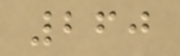260
